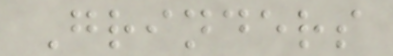Grinders
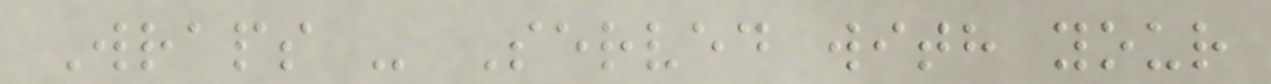Wraps - Served with your
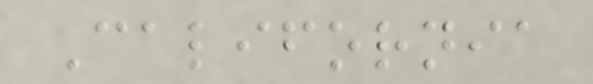California
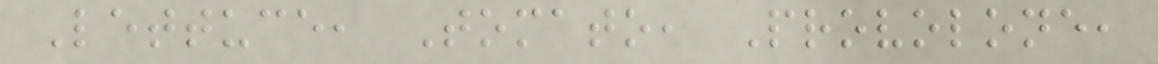Lettuce, Tomato, Provolone,
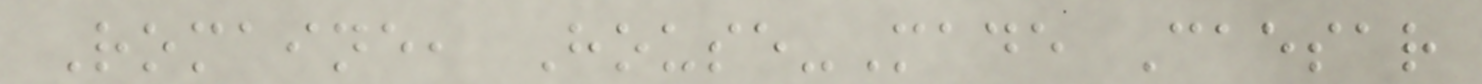Romaine, House-Made Caesar
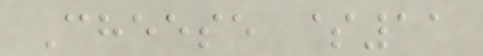Cheese $11
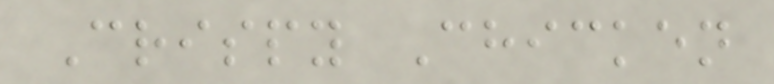Crispy Chicken
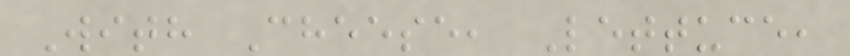With Cheese, Lettuce,
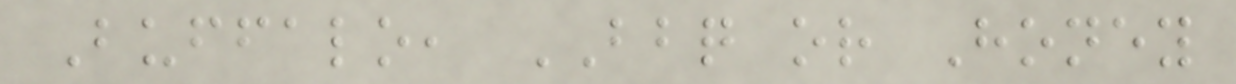Buffalo, BBQ or Honey
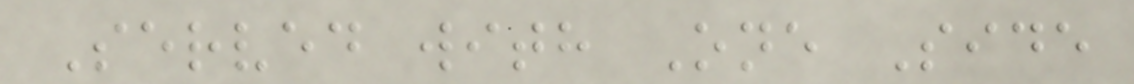Served with One Side
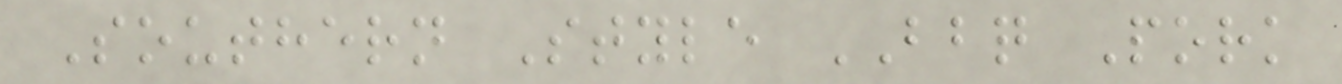Southern Style BBQ Pork
